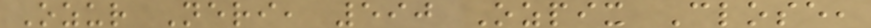Ozur Neri, 590 Ozpix Close,
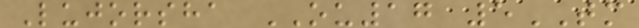Lujorsha OU17 5TM
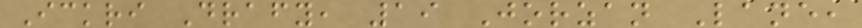Ickri Drafy, 19 Jorzan Lane,
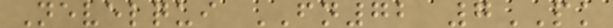Nevelqui FN72 7PK
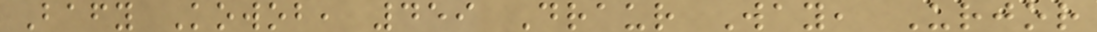Bafy Kowob, 459 Draur Way, Urjor
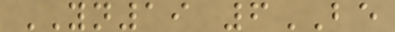YN19 6BE
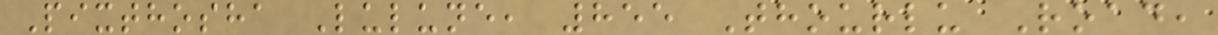Pixthosha Lulune, 855 Thourlu Road,
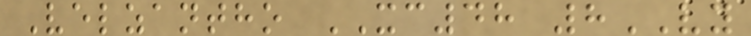Velzantho XC48 8VY
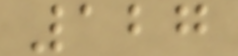127
